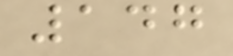147
